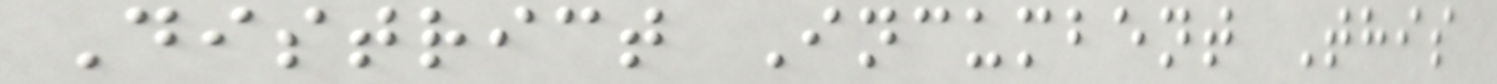District Incumbent This
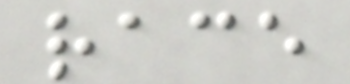race
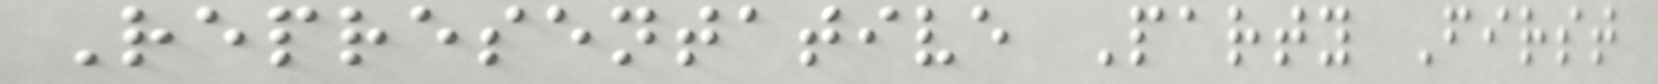Representative Party First
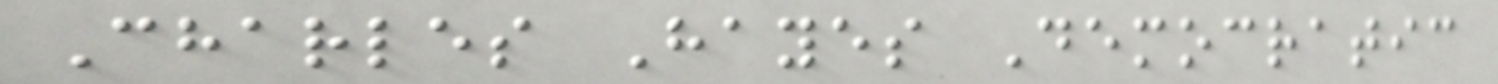Charles Hayes Democratic
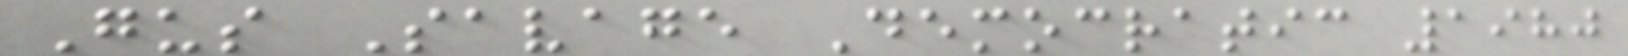Gus Savage Democratic 1980
